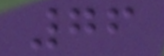76
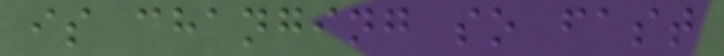is changing so fast
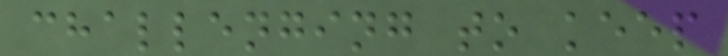challenging to keep
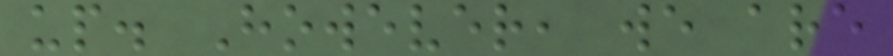up. However, we are
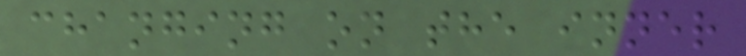changing on the inner
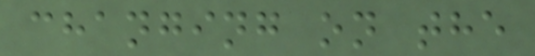changing on the
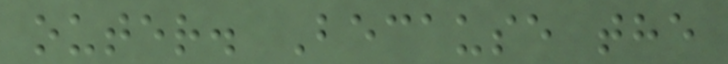outer. Because the
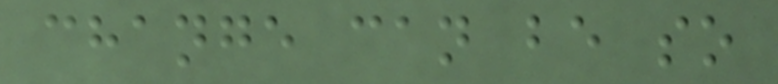change can be so
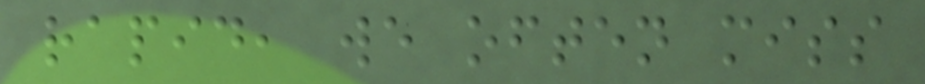rapid, we often miss
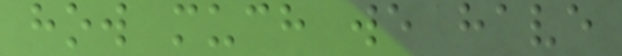how much we have
